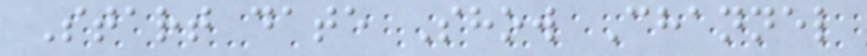Start date Show Channel
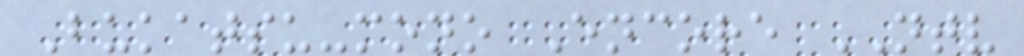Bukatsu-mono Encore NTV
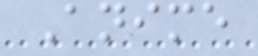Anime
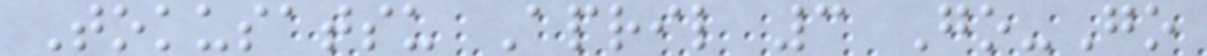Tokusatsu April 3 Go-Go
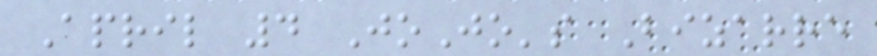April 4 JoJo's Bizarre
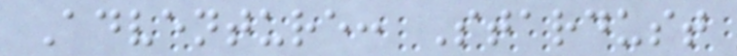Adventure: Stardust
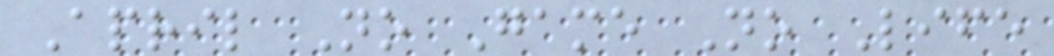April No Game No Life
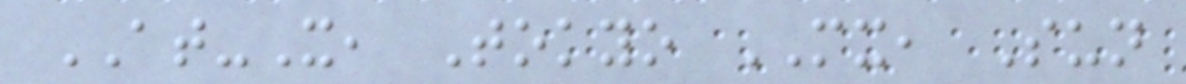AT-X, Tokyo MX, Sun
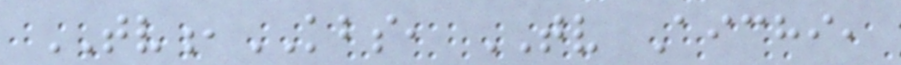TV,KBS, TV Aichi,
